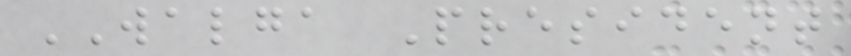WALGA President
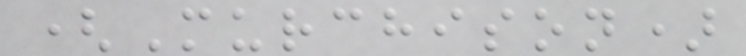(Murchison)
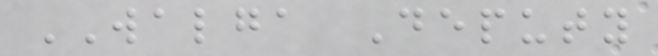WALGA Deputy
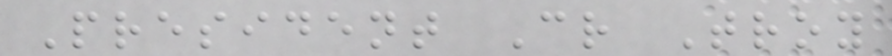President Cr Troy
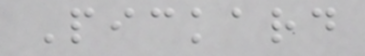Pickard
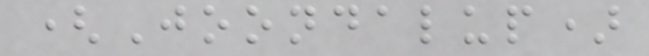(Joondalup)
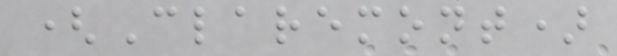(Claremont)
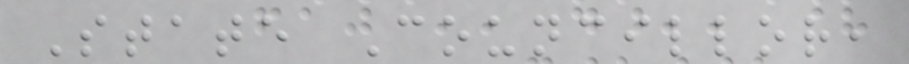State Councillor,
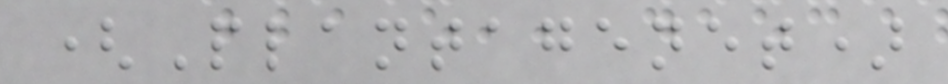(Plantagenet)
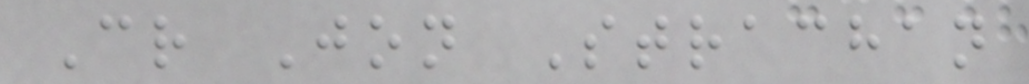Cr Jon Strachan
